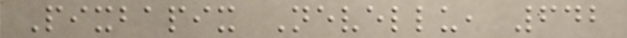Pixbapix Nevellu, 642
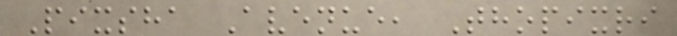Pixsha Avenue, Thopixri
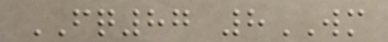FQ87 8WM
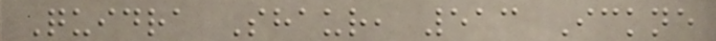Quidra Shaur, 513 Ickne
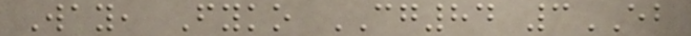Way, Fyko CG84 3EB
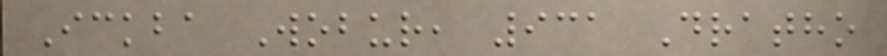Ickba Wobur, 931 Dratho
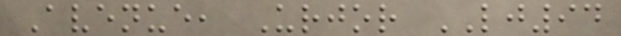Avenue, Urjor LJ94
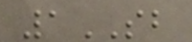1SB
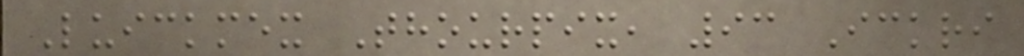Luickmex Thourpix, 93 Ickri
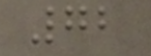72
